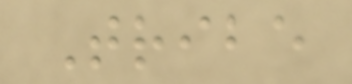Tribe
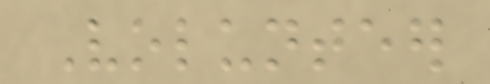Volunteer
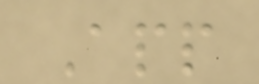App
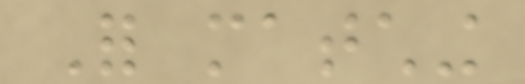For matching
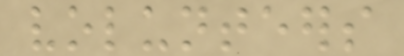volunteers
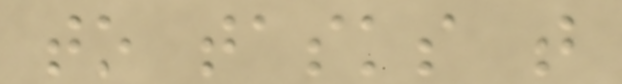to tasks that
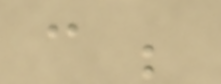can be
